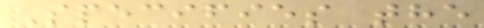Specifies the
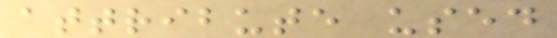attribute used
